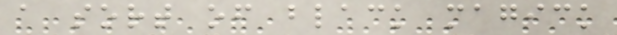a sort of black magick
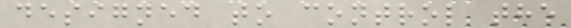designed to control the
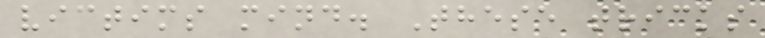victims mind. These tricks
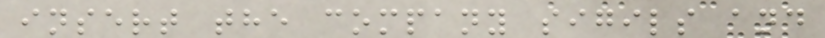insert the company sigils and
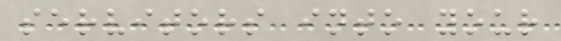servitors into your
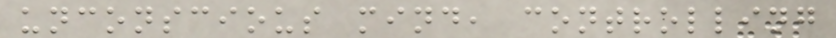unconscious mind, controlling
